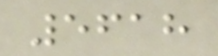5618
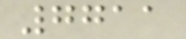7711
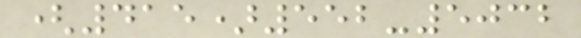(415)552-5032
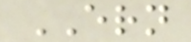ERN
